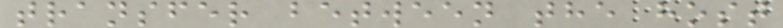transfer between the host
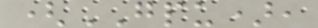(GPU),
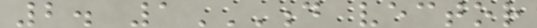2. 1D VECTOR
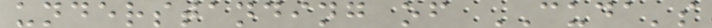understanding of CUDA's
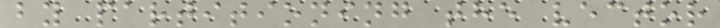by partitioning the vector
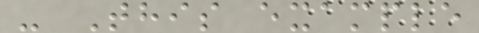- This example
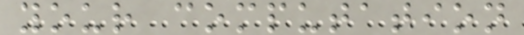your computation
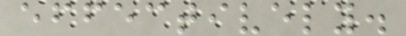effectively.
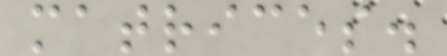matrices.
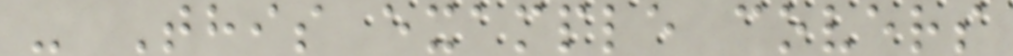- This example covers
